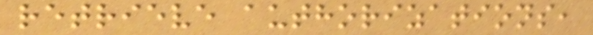retrieve authorizations,
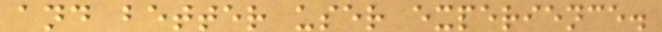and better user experience.
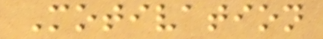Motivation
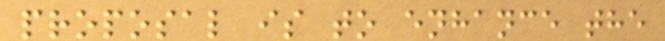proposal is to enhance the
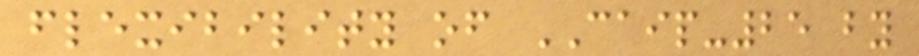flexibility of CAIP-25 by
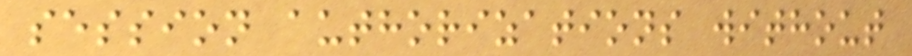session authorizations without
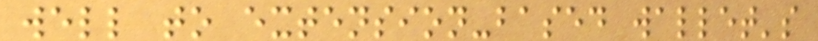well to extension-based wallet's
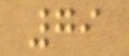79
